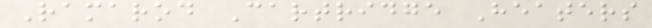Ramarod Cartridge Heaters
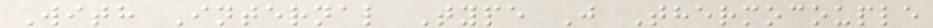With Internal Type J Thermocouple
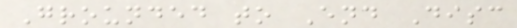Grounded to End Disc
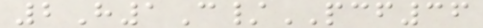2H1C/PCF36
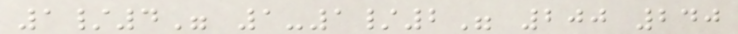1/4" 1-1/2" 200 240
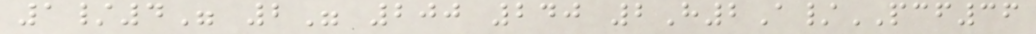1/4" 2" 200 240 2H2A/PCF36
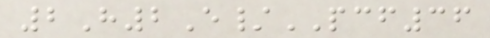2H2E/PCF36
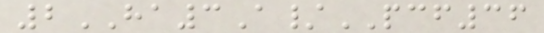2HA3A/PCF36
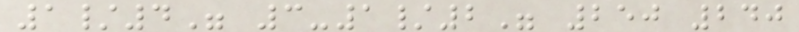1/4" 3-1/2" 250 240
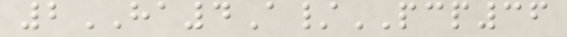2HA4A/PCP36
